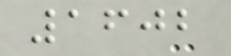1602
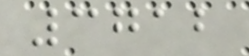3712
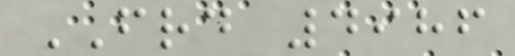FRD 4986
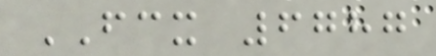FCX 6787
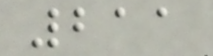211
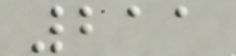211
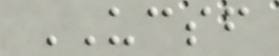UCSF
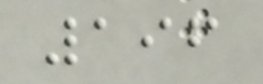196
